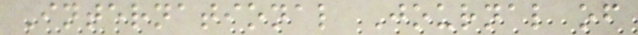International Journal of
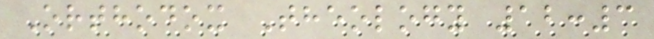Orthodox Theology 12:3
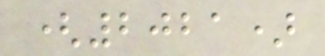(2021)
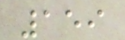159
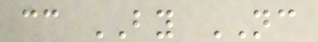cc BY NC
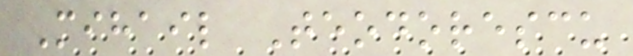Mihail Teodorescu
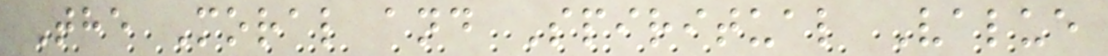The Moral and Spiritual Value
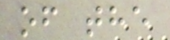of the
